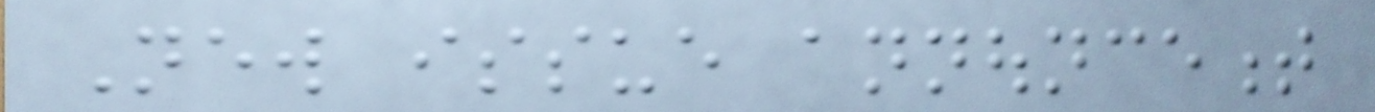New issue announcement
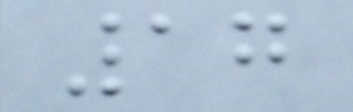17
